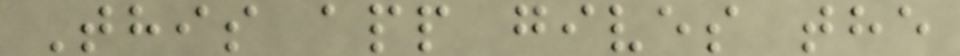This app gives the
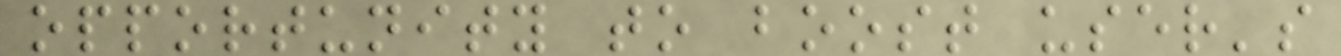opportunity to boost user's
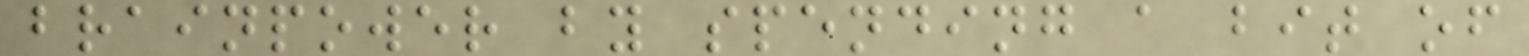brainpower by spending a bit of
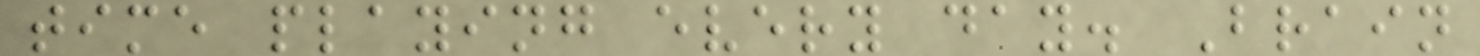time playing every day. Brain
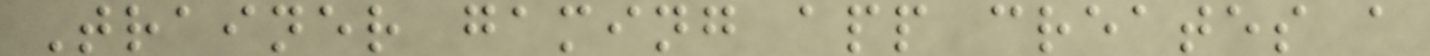Trainer gaming app creates a
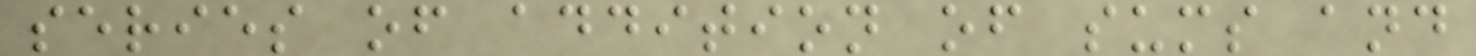series of addition of sums and
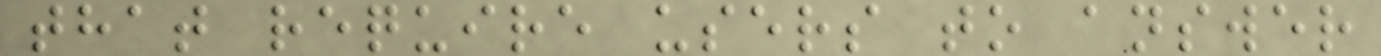that require users to answer
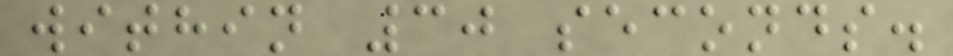within 30 seconds.
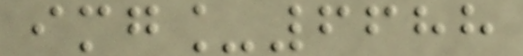img_6688
